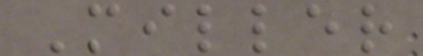Miller
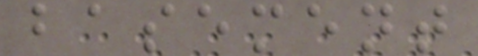basement
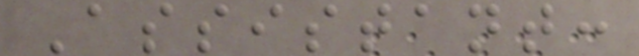Assistant:
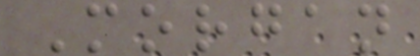Morgan
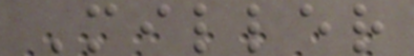Miller
